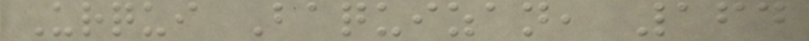Urqui Baquizan, 164
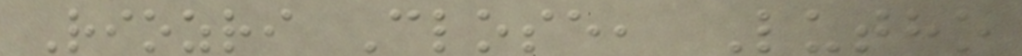Riozri Close, Lutho
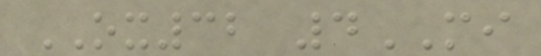OX32 4MI
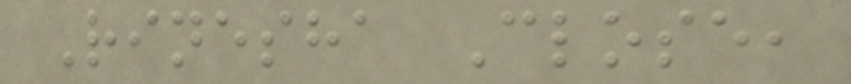Rinesha Close,
